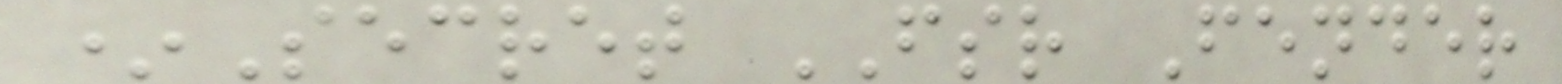*Secret FSR Fender
